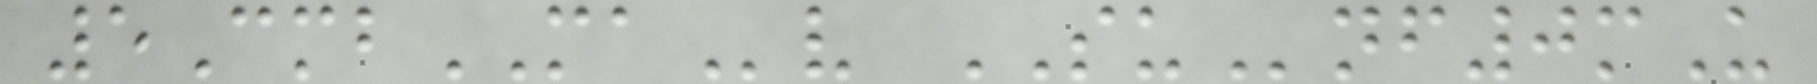5CmbMAv SUnf0mU
